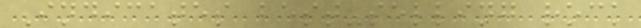Indicates best-selling rock
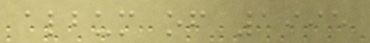album of 1995
